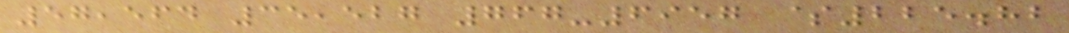57,564 35,527 767-6957 $225.82
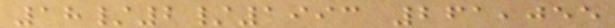18/2/1993 261,055
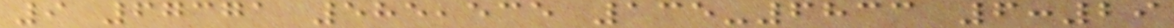9 67371 585,535 135-6833 6:29
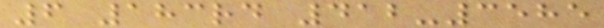6 183rd 412-3585
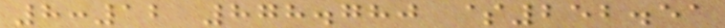8:12 878.780 $252.51
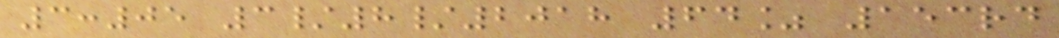3:05 3/8/2018 64% 153rd
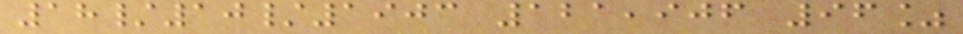18/10/1903 121,906 96%
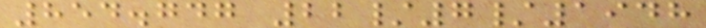854.747 22/7/1948
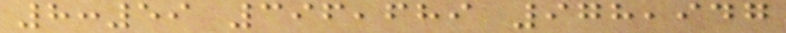8:59 396,689 978,947
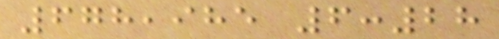678,985 6:28
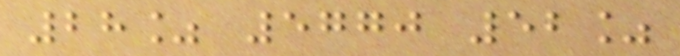28% 5770 52%
